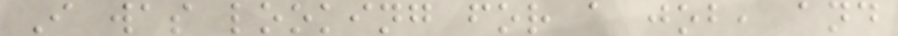I was looking for a job, and
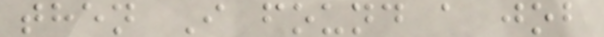then I found a job
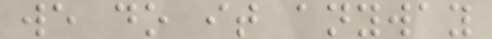we do it anyway
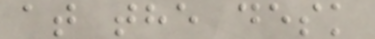at the desk
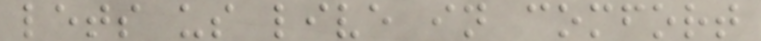lets us live in comfort
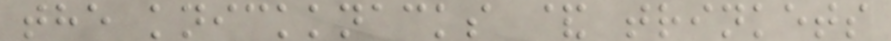the knickknacks & trinkets
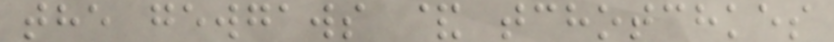the gewgaws & tchotchkes
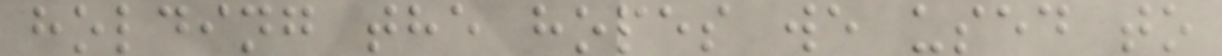holding the hopes we used to
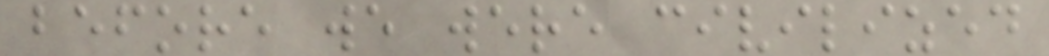before we were civilized
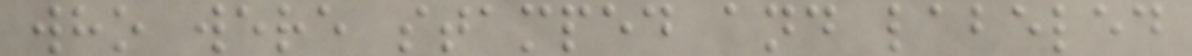who were stamped and labeled
